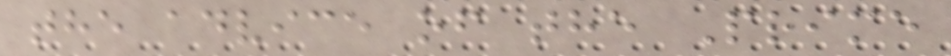the advice of the Prime
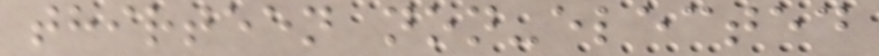thirteen non-elected
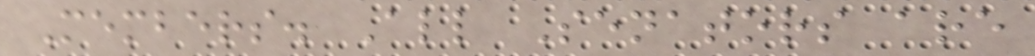Members. All Senators are
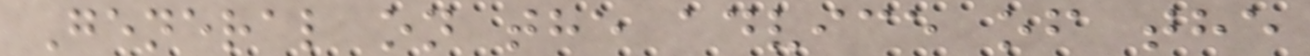General on the advice of the
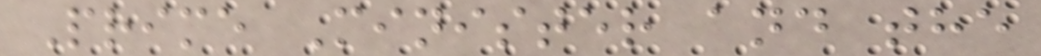Prime Minister and the
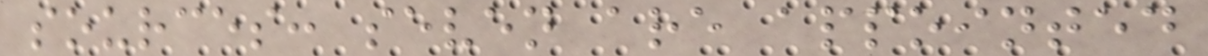sources: seven are appointed
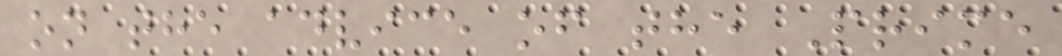on the advice of the Prime
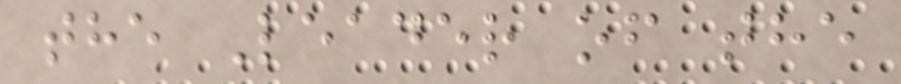the Leader of the
